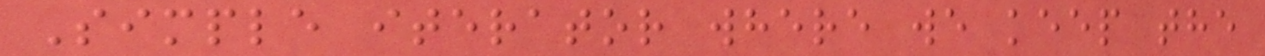Simple iterator where we keep the
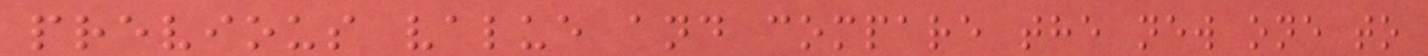previous value and compare the new one to
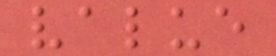value
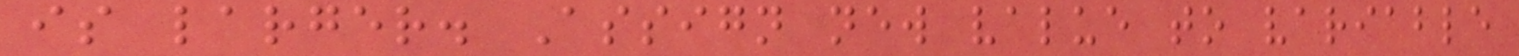is larger. Assign new value to variable
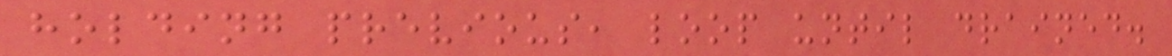holding previous, loop until drained.
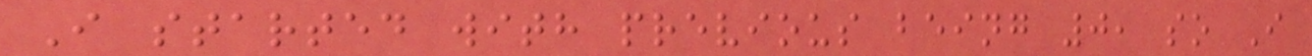I started with previous being 0, so I
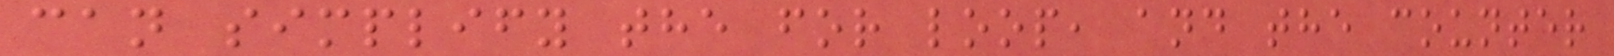can simplify the for loop, and the counter
